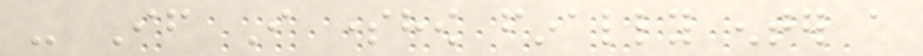- If I somehow finally enter a
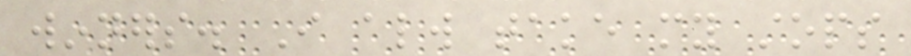winners. I always take my stops
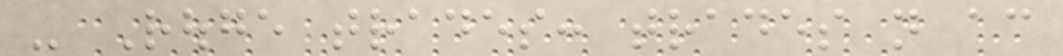- Rouge trades: trades not according
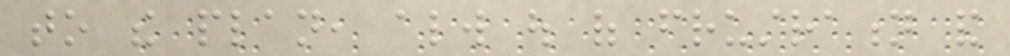to the plan, always out of frustration and
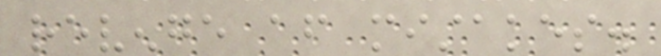revenge after mistakes.
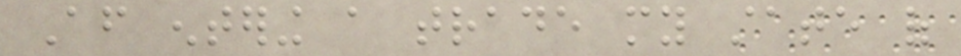After entering a trade my state of
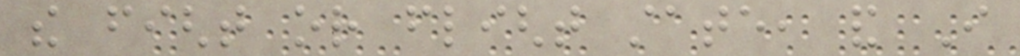the fight or flight state, and I
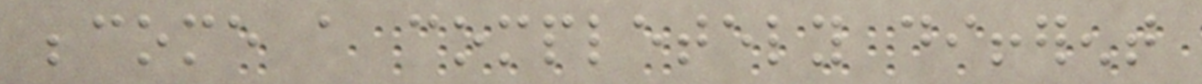become a completely different
